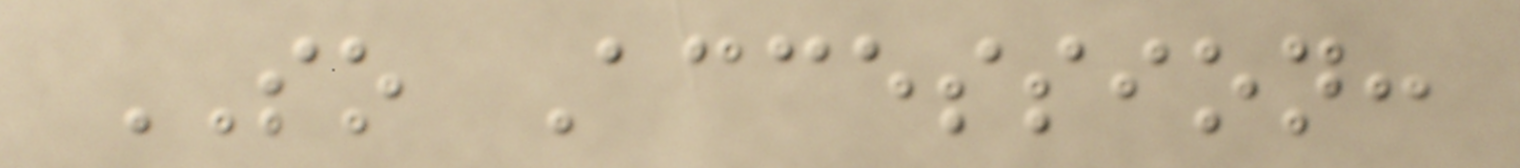SO Accession:
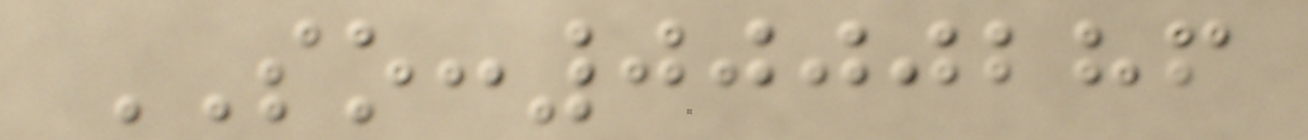SO:0000286
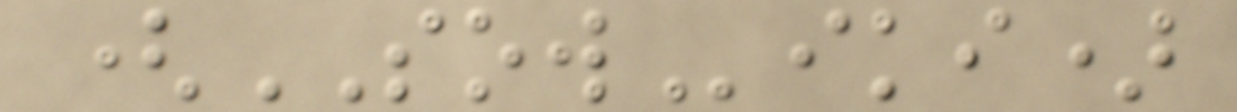(SOWiki)
